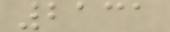2131
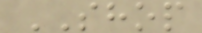SHOP
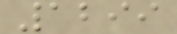1299
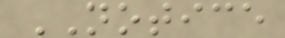NOTICE
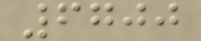6700
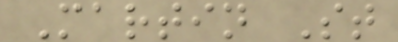Martin St
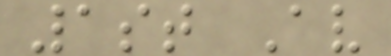1st Av
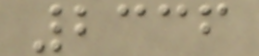2336
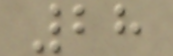28
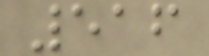516
